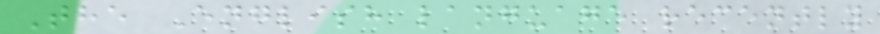The English language recently
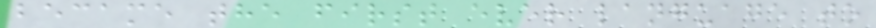became the first ever language to
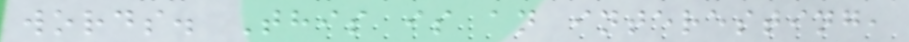words. This is an interesting,
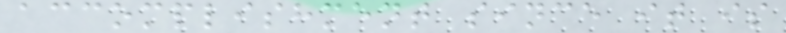accomplishment since it is
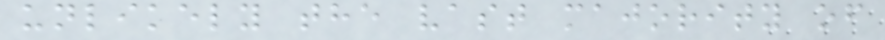unlikely the vast majority of
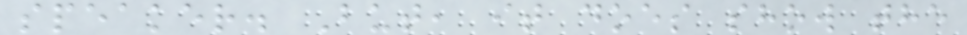speaker. But, it does show the
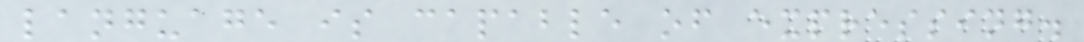language is capable of expressing.
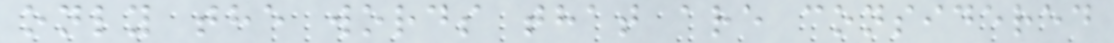only the words that are considered
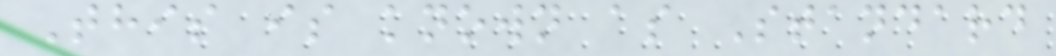This is known as Standard
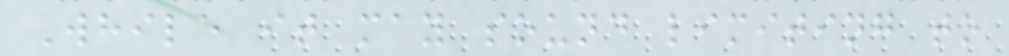While it may sound limiting to
